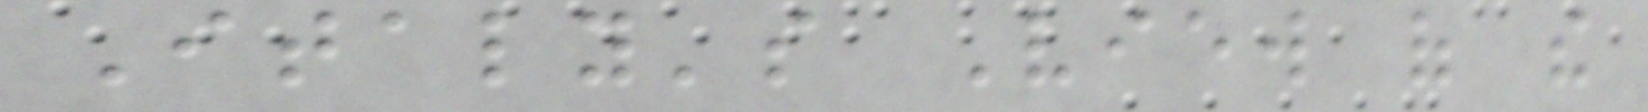Italy's View of the
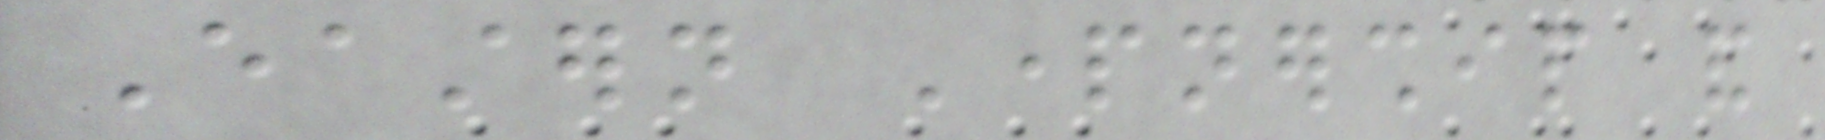Eastern Partnership and
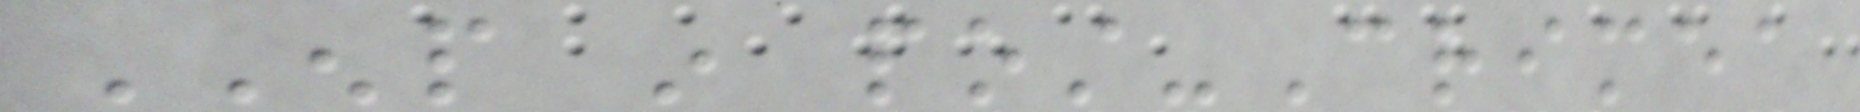ENP in post-Crimea
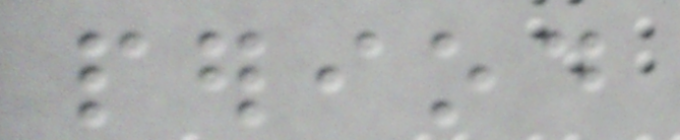period
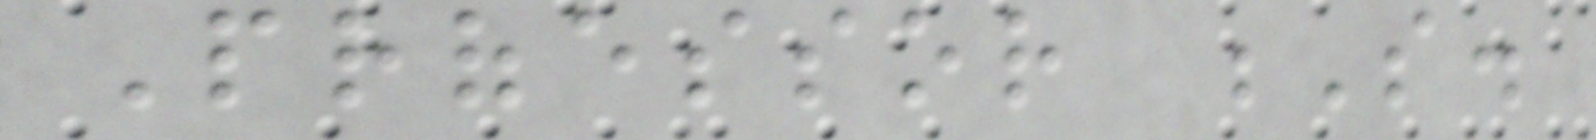Professor S.
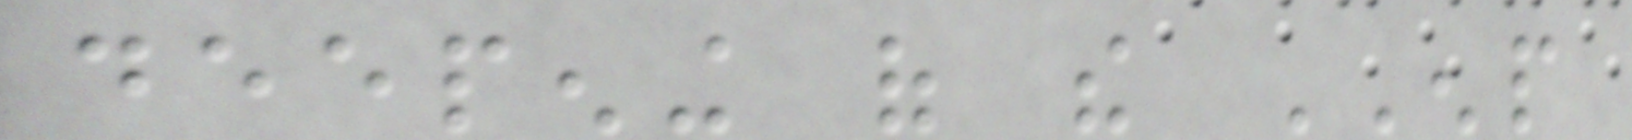deepening of the ENP
